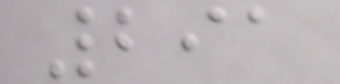291
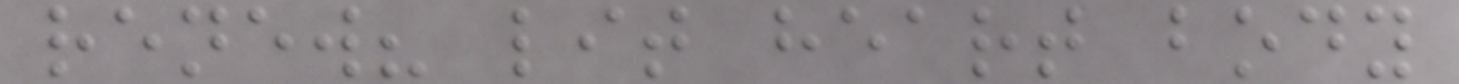renew? lit heart body
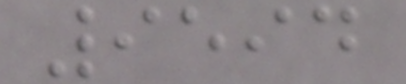9594
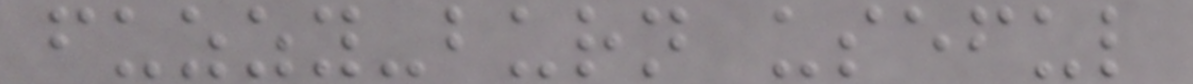fuzzy-burn useful
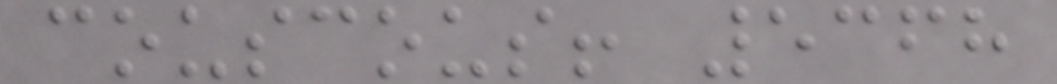couscous! 5368
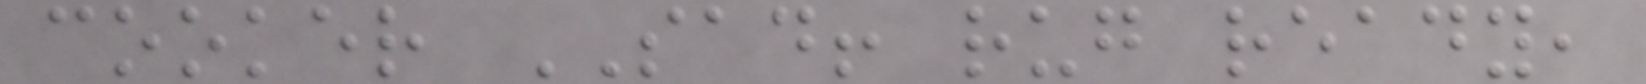cooker SAD! rug ready,
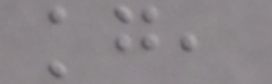kg,
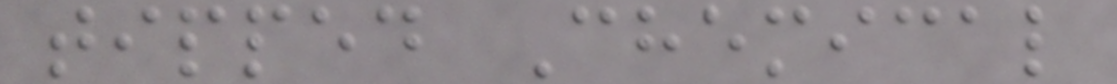tipped Chemical
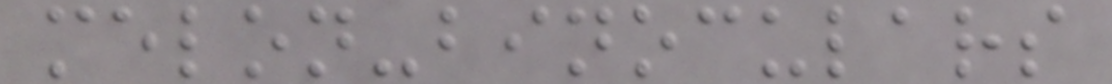melon-binoculars
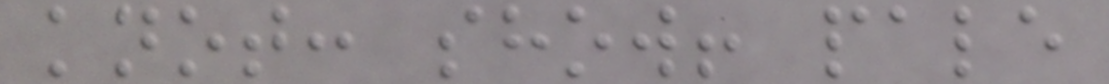knot: show! pale
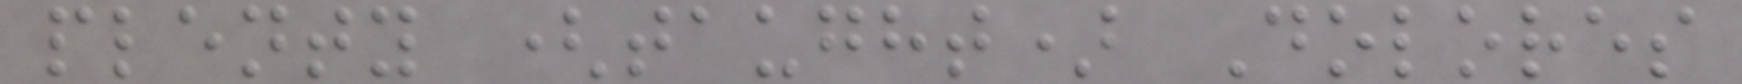plenty (taught) Dolores
